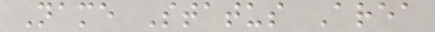Name Status Area
